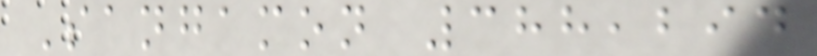Sangamon 388,294
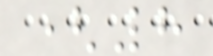(8
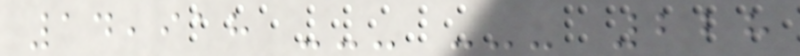14,918 --- --- 228
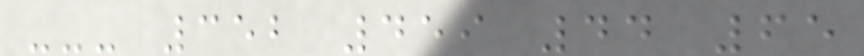--- 352 459 44 65
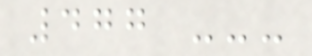477 ---
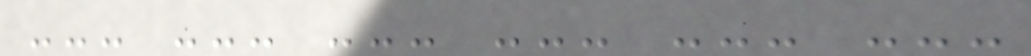--- --- --- --- --- ---
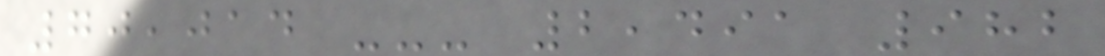70,014 --- 2,491 982
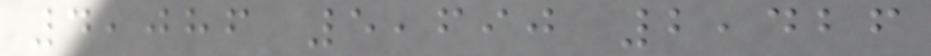4,086 5,690 2,426
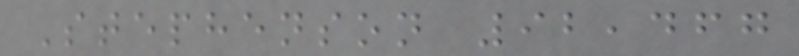Stephenson 92,467
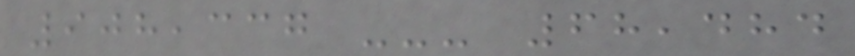908,337 --- 68,484
